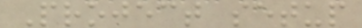Project setup
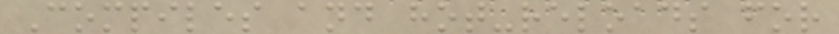Compiles and hot-reloads for
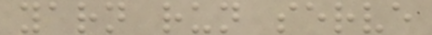yarn run serve
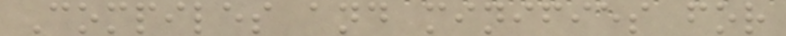Compiles and minifies for
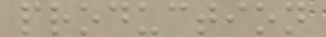production
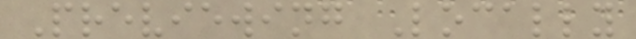Previewing Locally
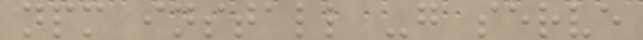npm install -g serve
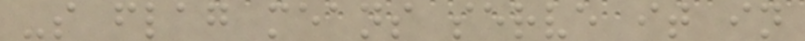-s flag means serve it in
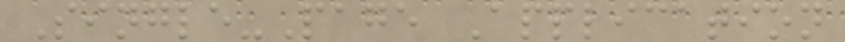Single-Page Application
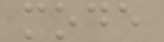mode
